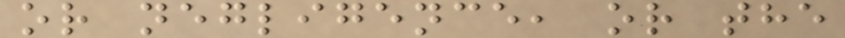or negligence, or the
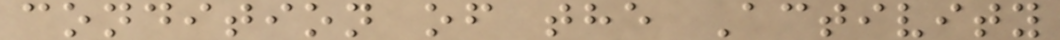condition of the Activity
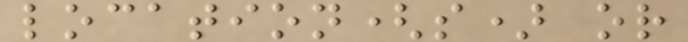location(s) or
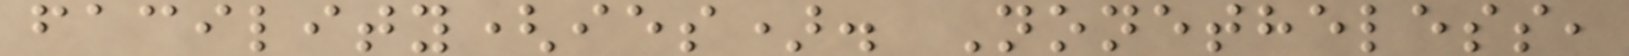facility(ies). Nonetheless,
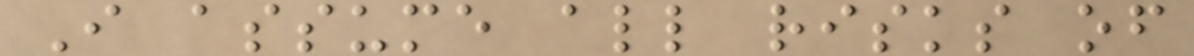I assume all risks of
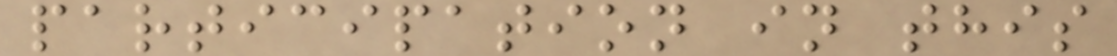participation in this
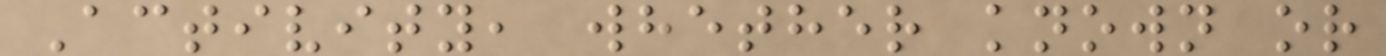Activity, whether known or
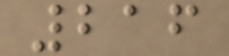216
